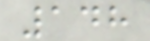148
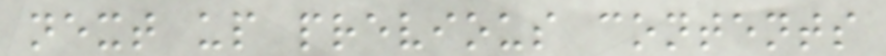next up previous contents
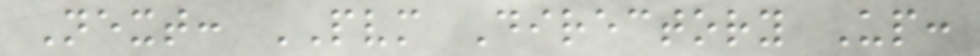Next: PVM Directory Up:
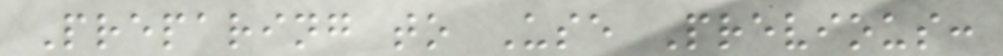Preparing to Use Previous:
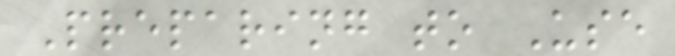Preparing to Use
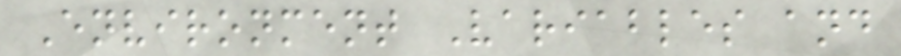Environment Variables and
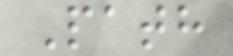Path
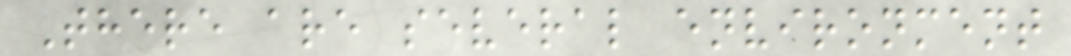There are several environment
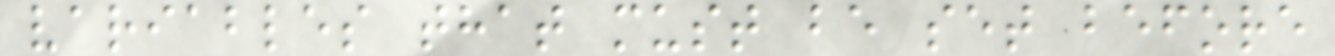variables that must be set before
